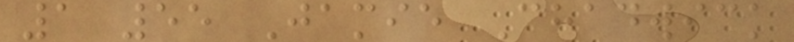1 55 Jamie Chadwick
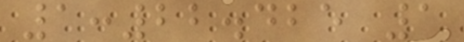1:22.425 1
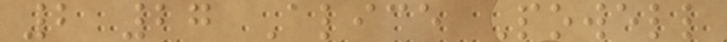2 27 Alice Powell
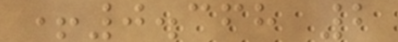+0.368 2
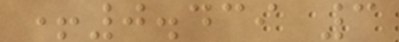+0.439 3
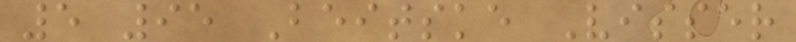5 95 Beitske Visser
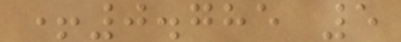+0.785 5
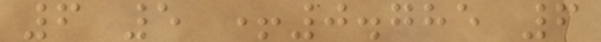6 5 +0.785 6
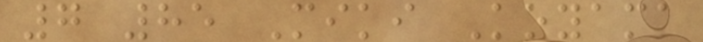7 85 Miki Koyama
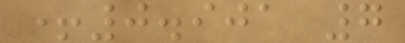+0.901 7
